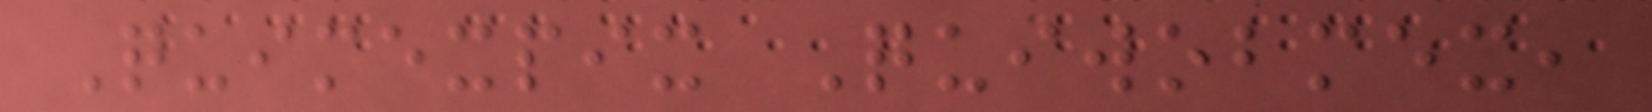Quimexpix Quiwobmex,
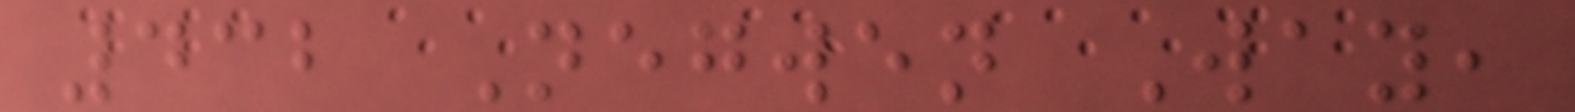432 Negwen Way,
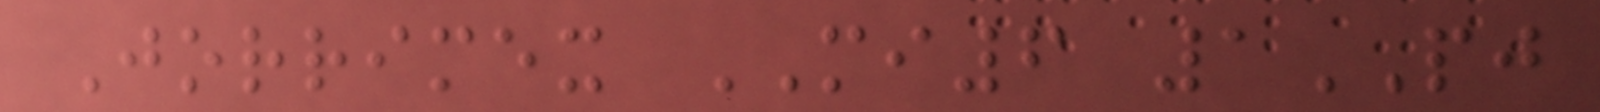Jorrimex MI6 1PJ
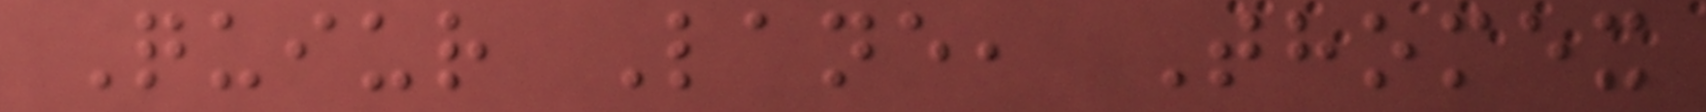Quiur Lane, Thomex
